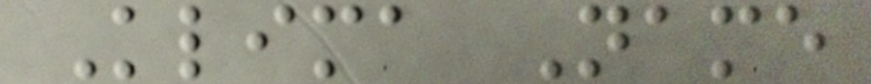Klima Name
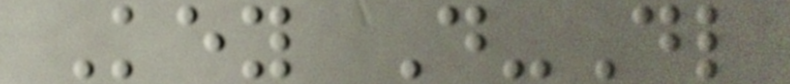Key D-Dl
